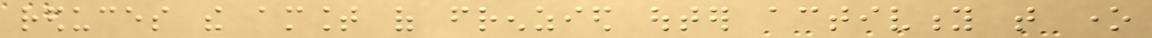reduces the amount of frenzied outer activity that one
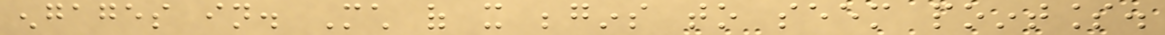engages in. Much of it begins to seem pointless.
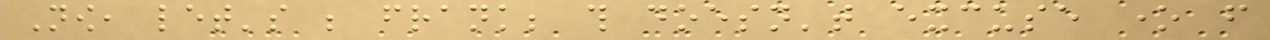Now, let's be frank; this doesn't excuse one from
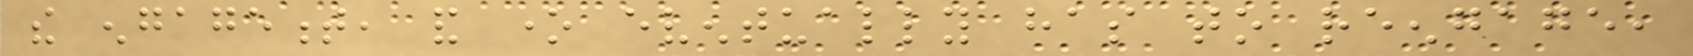the engagement, and one eventually has to reengage,
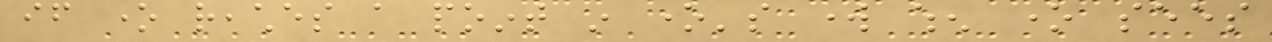if one reaches a point in one's work when one sees
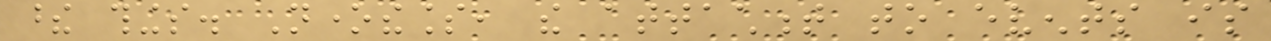these things. Nonetheless, the attachment to events is
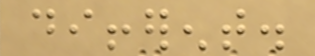different.
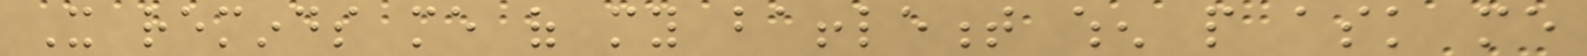It reminds me of my bafflement when people ask me
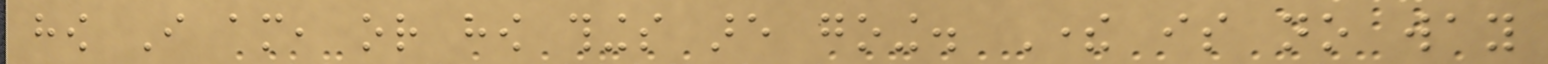how I am, or how things are going. There is no way
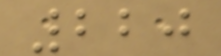220
